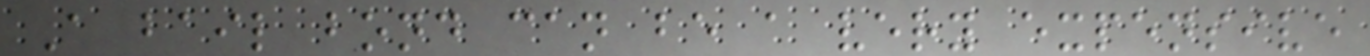A bail bond can be a very expensive
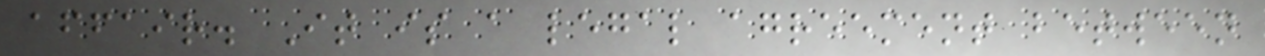affair. It is a legal agreement between
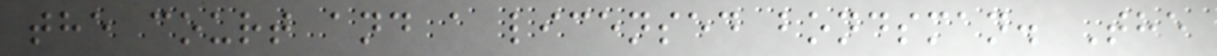the court and a licensed bondsman. The
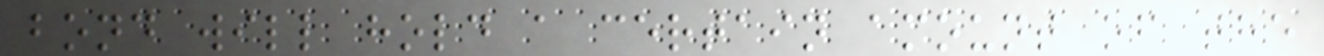bond will hold a certain amount of the
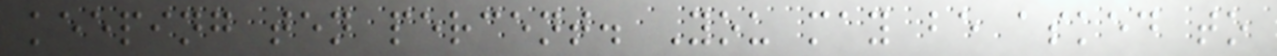keeping ten percent. You may be asked to
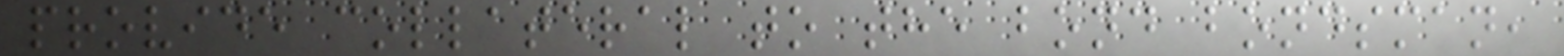provide collateral to the bond bondsman,
